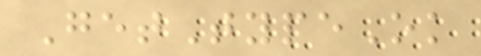GetTypeOk
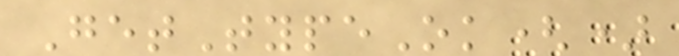GetTypeOk()
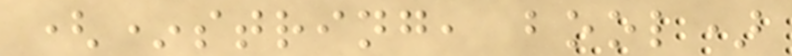(*string, bool)
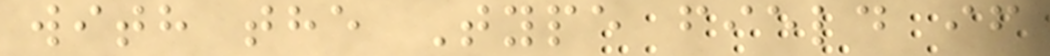with the Type field if
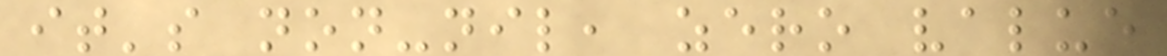it's non-nil, zero value
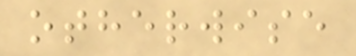otherwise
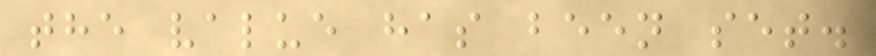the value has been set.
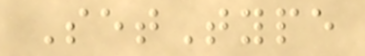SetType
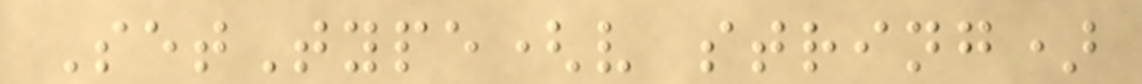SetType(v string)
